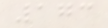173
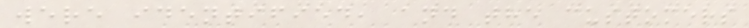were identified, and the customers
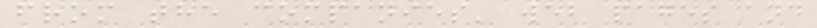from the companies' web pages and
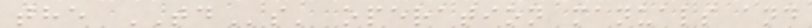the TDs' operation manuals and
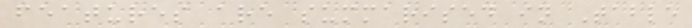features are summarised in Table
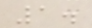1.
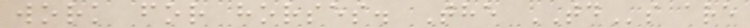work for horses. The TDs are
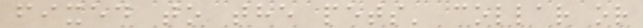fixed to the pets' collar or
